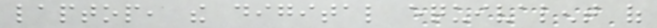laptop, the digital equivalent of
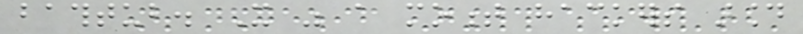bathtub. It was a moment hackers around
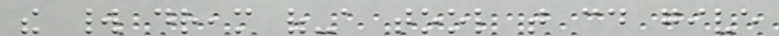the world dream of-a tool that could give
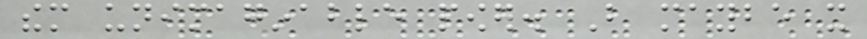them unimaginable power. But maybe it
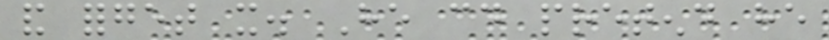and forget it. He could pretend he
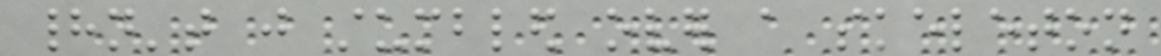hadn't just stumbled over a skeleton
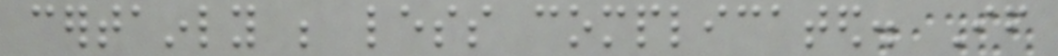certainly be less complicated. If
